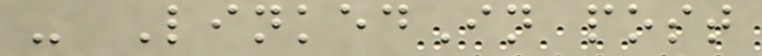- LinkedIn post
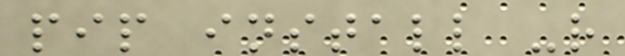pip install -r
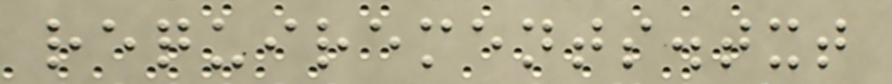requirements.txt
